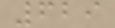629
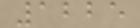1225
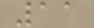11
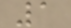1
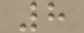8
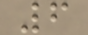6
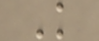K
